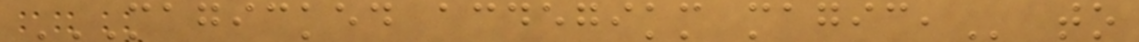MAGICKED ACDEGIKM MAGIC, to
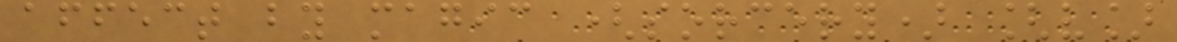affect by magic (sorcery) [v]
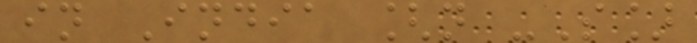in India [n -S]
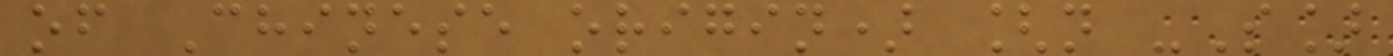of Chinese origin) [n -S]
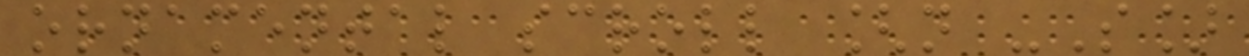ornamental scroll [n -S]
